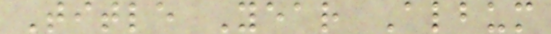Title Year Album
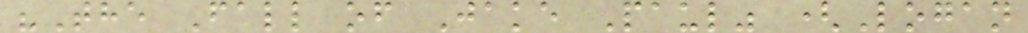"The Fall of Jake Paul" (Logan
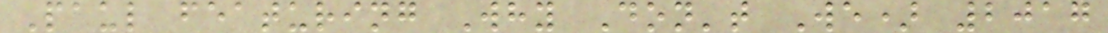Paul featuring Why Don't We) 2017
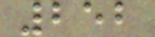252
